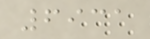6931
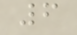6
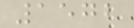1572
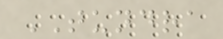TUNDRA
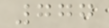777
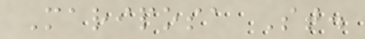Mariposa St.
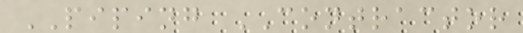PIPING CONTRACTOR
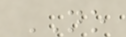NO
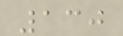130
